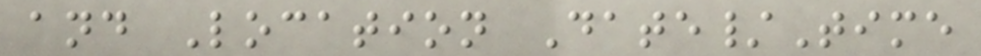and Location Date/Time
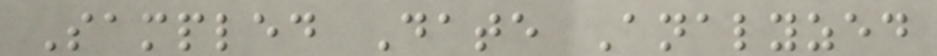Sampled Date Analyzed
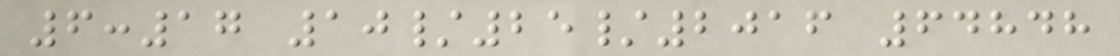6:17 10/25/2016 64848
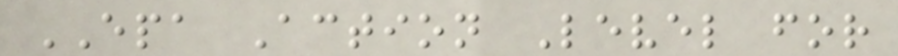EPA Action Level for
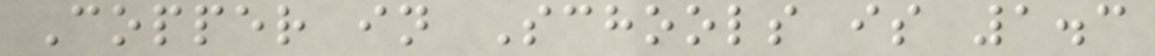Copper in Schools is 1.3
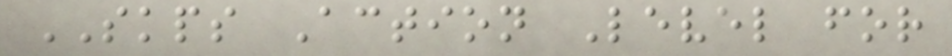SKPS Action Level for
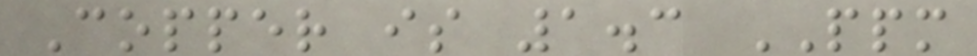Copper is 1.3 PPM
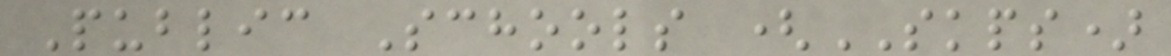Public Schools (SKPS)
